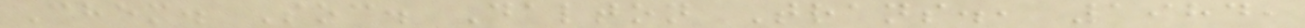Chem. Soc. Dalton Trans., 1984,
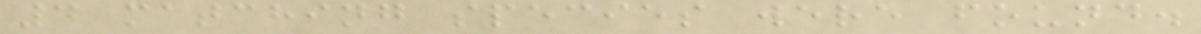4 matching species were found.
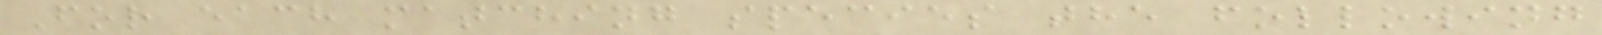For each matching species the following
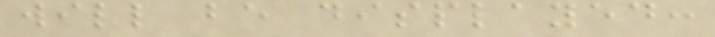will be displayed:
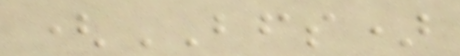(BFS)
